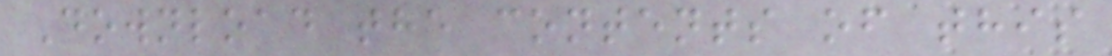Download the contents of this
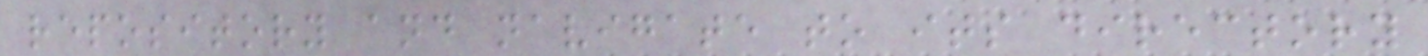repository and navigate to its directory
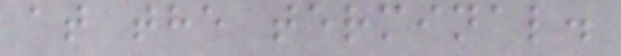at the terminal.
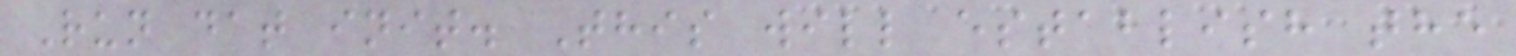Run dat init. This will establish the
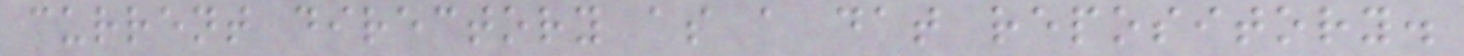current directory as a dat repository.
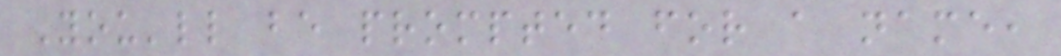You'll be prompted for a name,
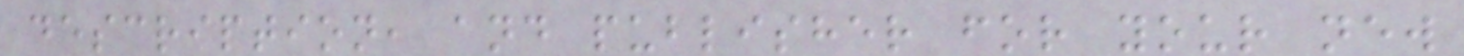description, and publisher for your new
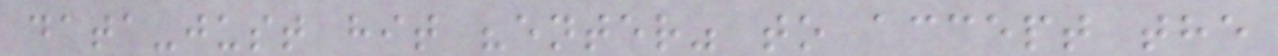data-just hit "enter" to accept the
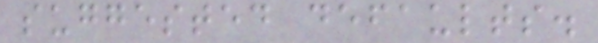suggested defaults.
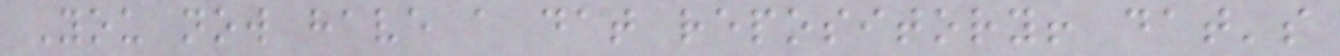You now have a dat repository! dat's
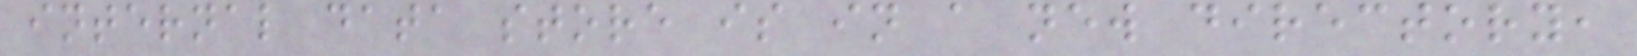internal data store is in a new directory,
